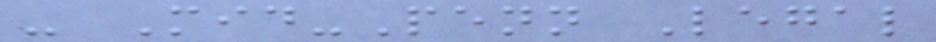- Mid-Penn Legal
